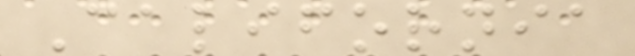California
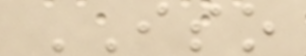ISO
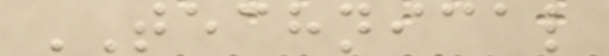TECHNICAL
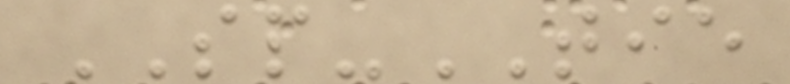SP-TIE
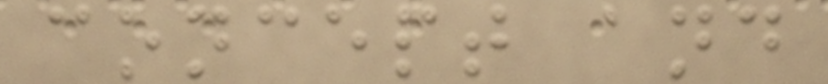concept and
